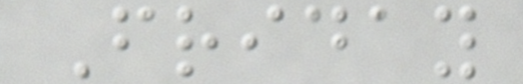Friday
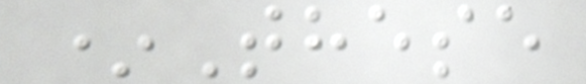*These
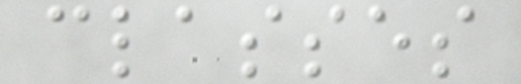classes
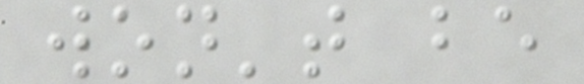won't be
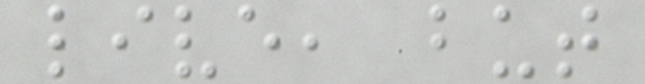live, but
